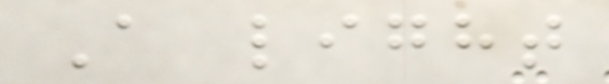A light
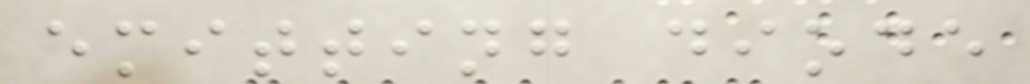emitting diode
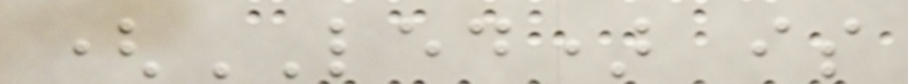(LED) is
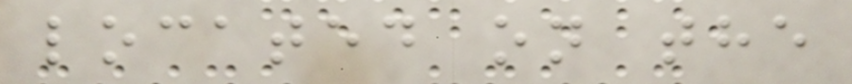located on the
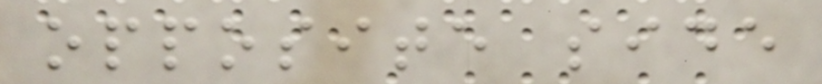opposite side
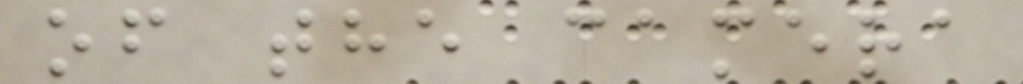of the camera
